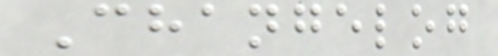Changelog
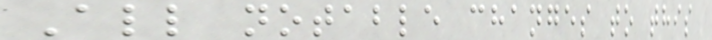All notable changes to this
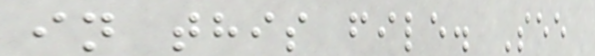in this file. See
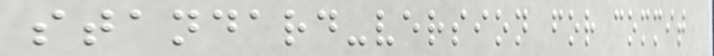standard-version for commit
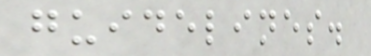guidelines.
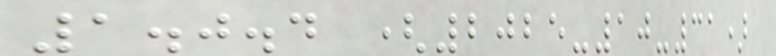1.0.4 (2025-10-31)
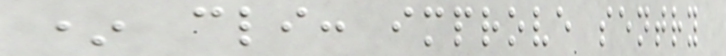* cli: improve sentry
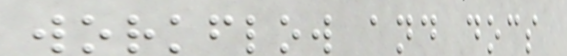workflow and docs
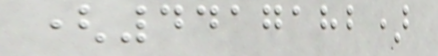(4417182)
